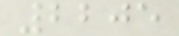2205
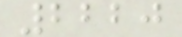2220
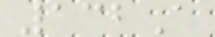132A
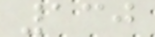130
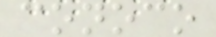conoco
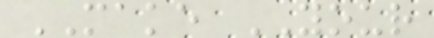MAKE YOUR
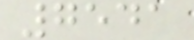7541
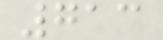713
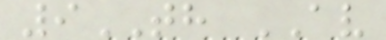9TH AV
